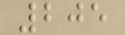205
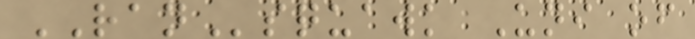RANsquawk Uni of
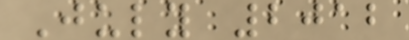July 2012
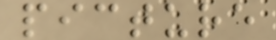picture
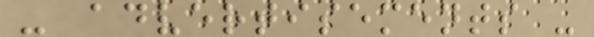- advertisements -
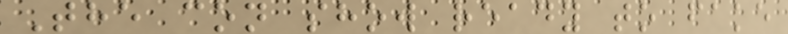The con show ready to fake
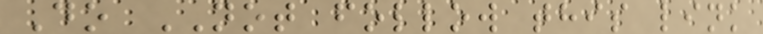Do NOT follow this link
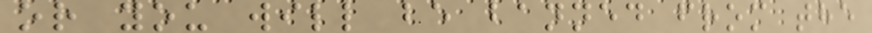or you will be banned from the
